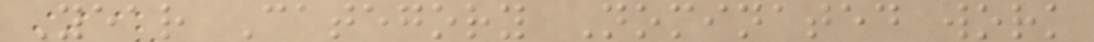Year Category Nominated work
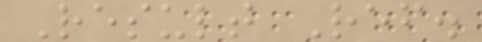Result Ref.
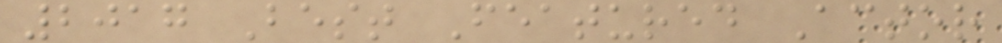2017 Best Featured Actor
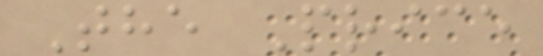The Price
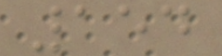154
